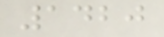1420
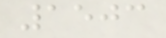1503
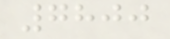7800
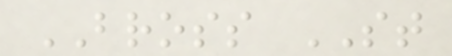BROSS ST
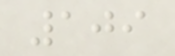109
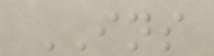INS
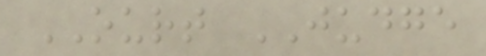OURT JUDGE
